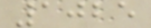1025
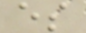es
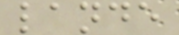lande
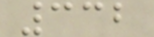332
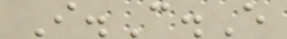I.C.E
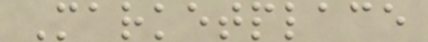Marketplace
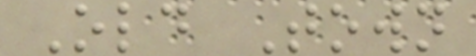Old Town
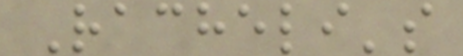Racheli's
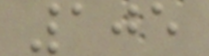105
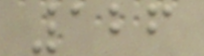126
